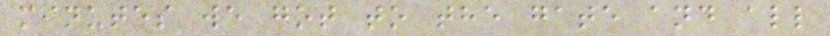minutes we got to the gate and all
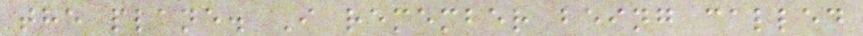the plane. I remember being called
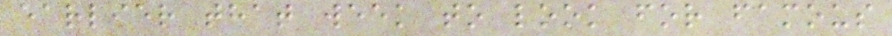earlier that week to look for famous
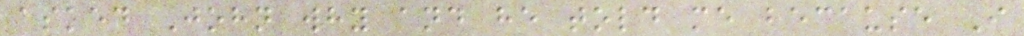asked John why and he told me because I
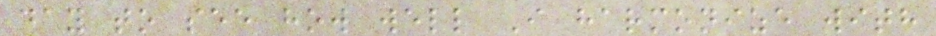day to see how well I harmonize with
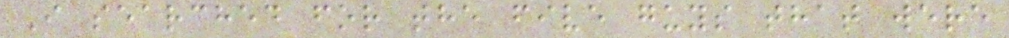I searched for the five guys that were
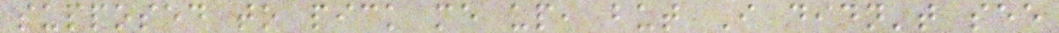supposed to pick me up, but I didn't see
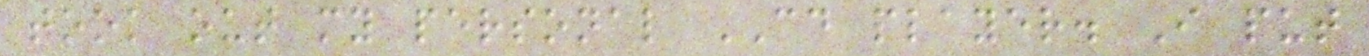took out my personal CD player. I put
